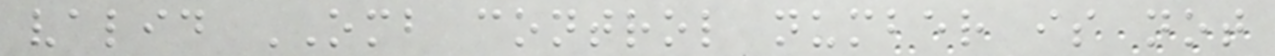valid OMB control number is not
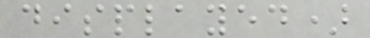displayed)
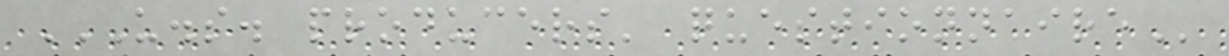U.S. PRODUCERS' QUESTIONNAIRE
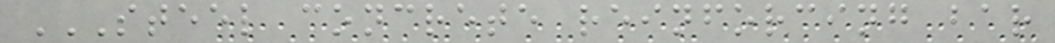STEEL CONCRETE REINFORCING BAR
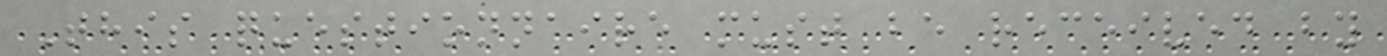This questionnaire must be received by
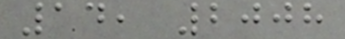14, 2008
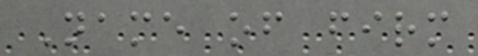Name of firm
